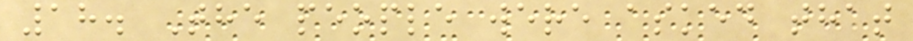18. The people were asked that
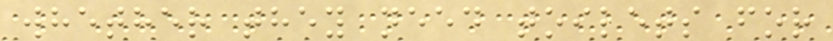whether they need toilets for
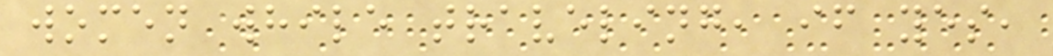women while traveling, if yes,
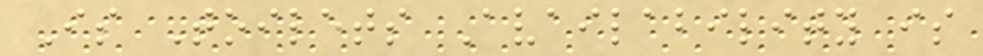Is Toilets Availability is
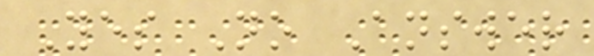Yes No Answer
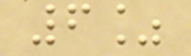6%
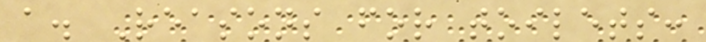a. Reasons for toilets:
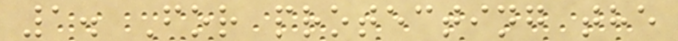1. For protecting the
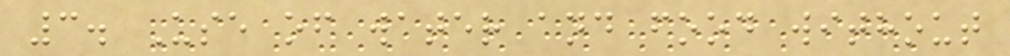3. Use of water and food without
